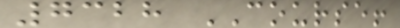7328 COURSE!
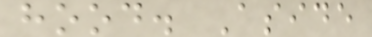hood. Aside
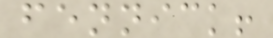fennick!
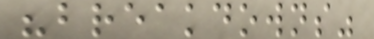"breakdowns"
